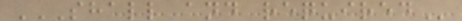SHALL AND REQUIRED
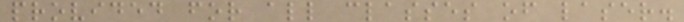provided for all classes of laser.
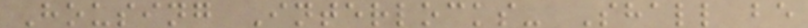Housing Interlocks- Shall be
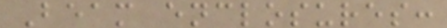Beam enclosures:
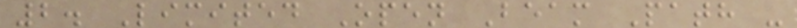2. Limited Open Beam Path -
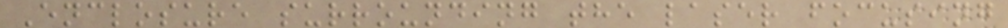Enclosure surrounding the laser focusing
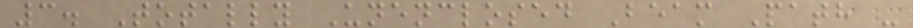3. Totally Unenclosed Beam Path -
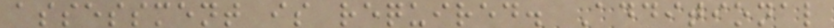assessment is required. Additional
